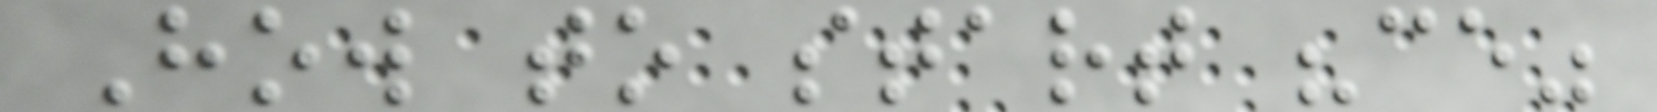How to start "ce"
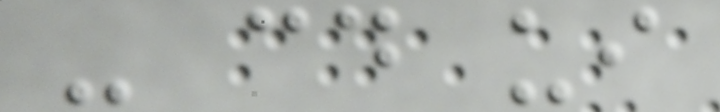- cd ui
